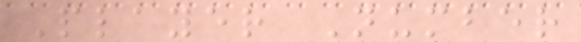Player Number
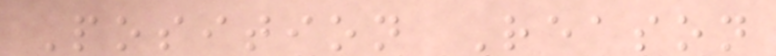Position Reason
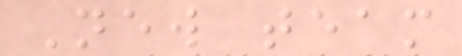New team
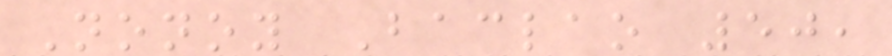Nonoy Baclao 50,
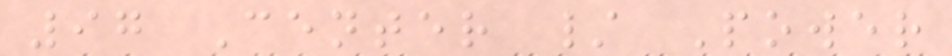97 Center / Power
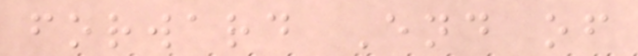forward End of
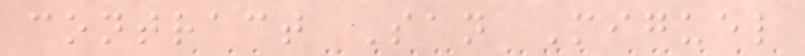contract San Miguel
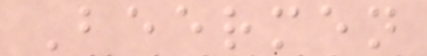Beermen
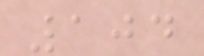104
